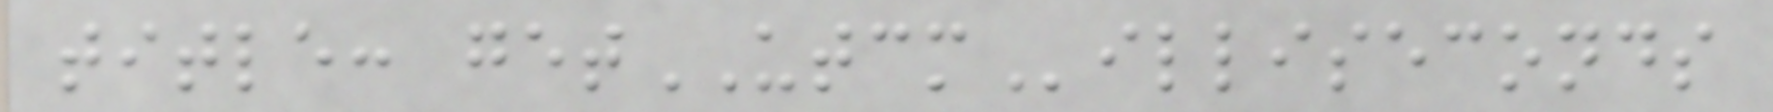title: getUTCMilliseconds
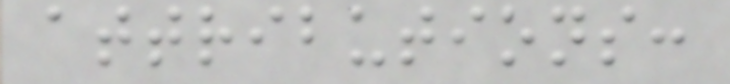attributions:
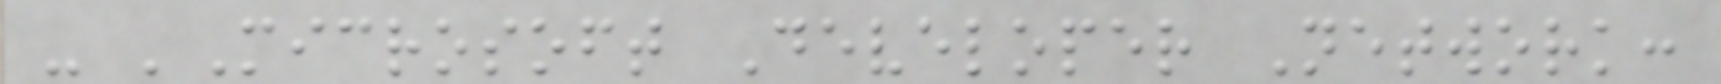- 'Microsoft Developer Network:
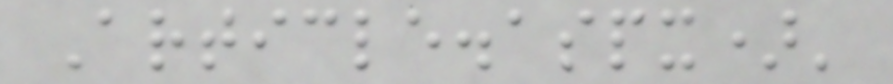Article.aspx)'
